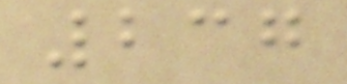237
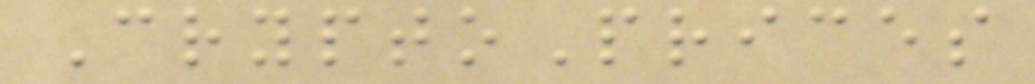CryptoPrices
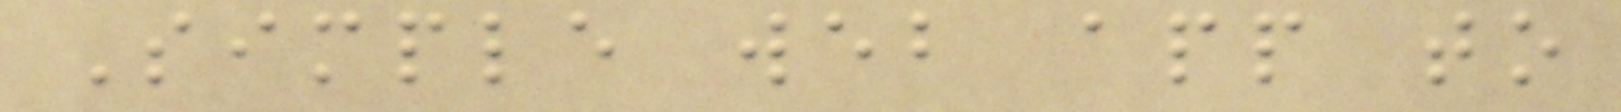Simple web app to
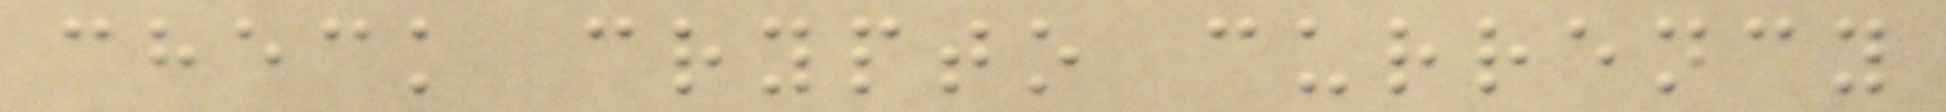check crypto currency
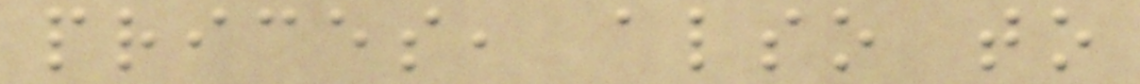prices, also to
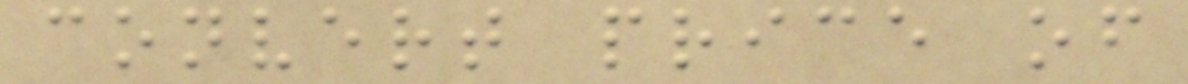convert price of
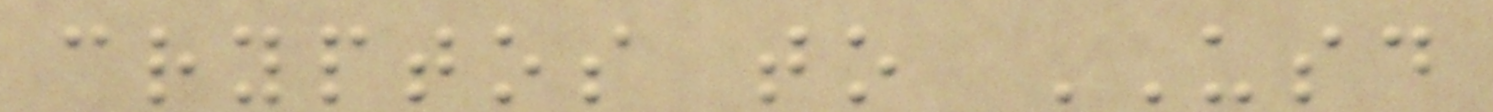cryptos to USD
